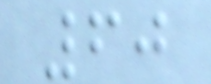60
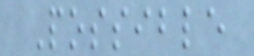Possible
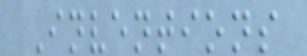Inventions
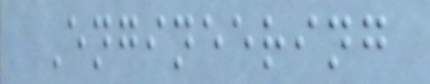Engineering
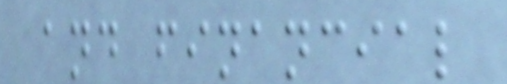and financial
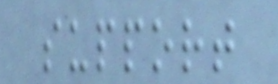support
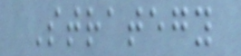Strategy
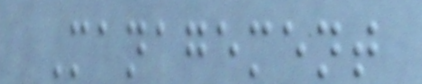Management
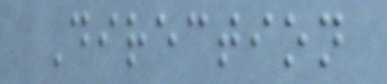Direction
